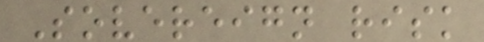Sovereign risk
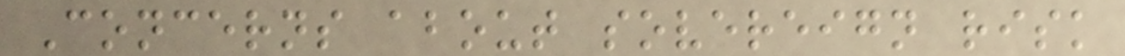Concerns about sovereign risk
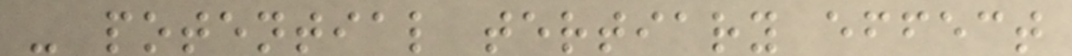- potential tertiary effect
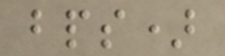bps)
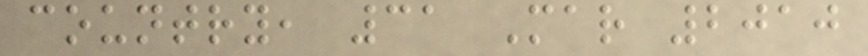country, 31 Mar 2010
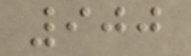900
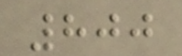800
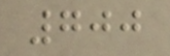700
